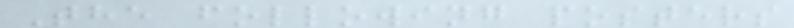The following posters
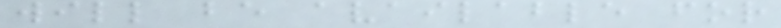will be available for
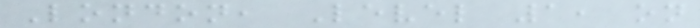London, Level 1, on
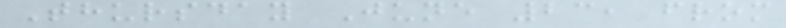Thursday June 23, from
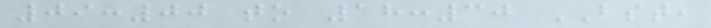09:00 to 18:30 BST,
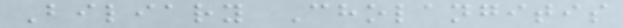Biliary Cholangitis
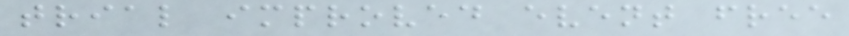trial improved event free
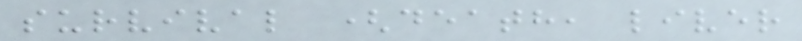survival (death, liver
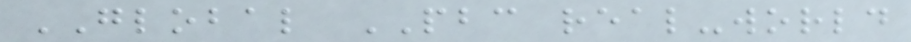GLOBAL PBC real-world
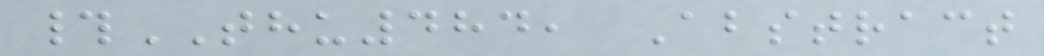#THU484, Abstract
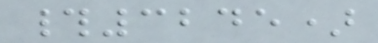#3245)
